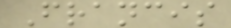Francis
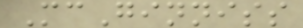McGinniss
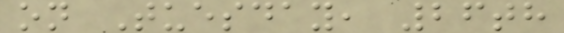on Tuesday, 26th
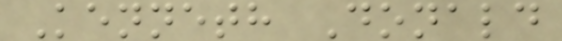Kenneth Donald
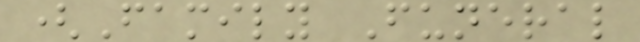(Family Funeral
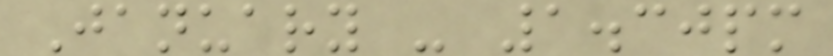January - 1.30pm
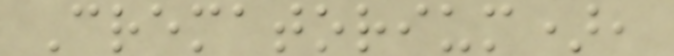Crematorium),
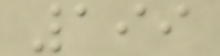199
